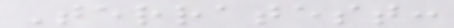Terratest:
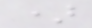)
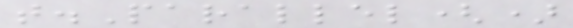t.Parallel()
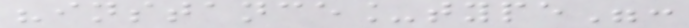"instance_type":
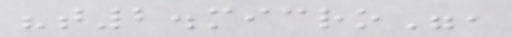"t2.micro",
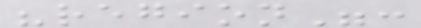"region":
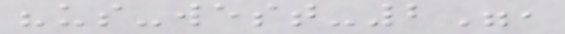"us-west-2",
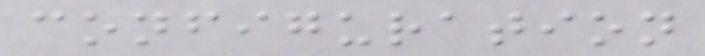configuration
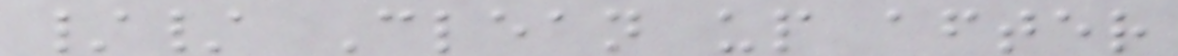// Clean up after
